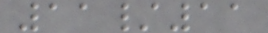11/11
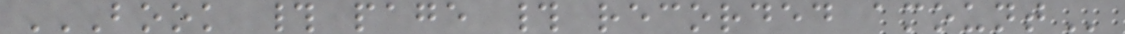BOOK # PAGE # RECORDED AMOUNT
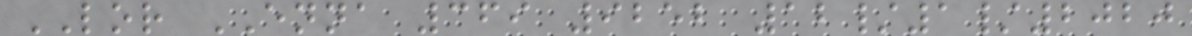LOR ENNA 369 9252 12/1/2020
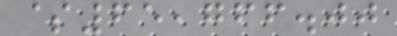$65,766.00
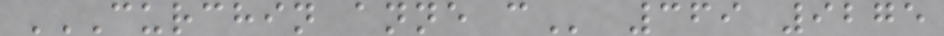CURCHIN ANNE C 369 9275
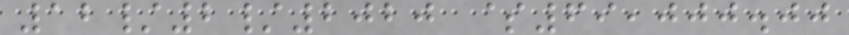12/2/2020 $69,000.00
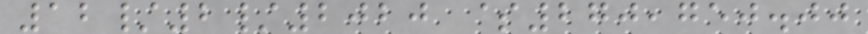12/2/2020 $270,750.00
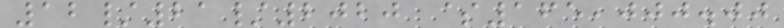12/21/2020 $165,000.00
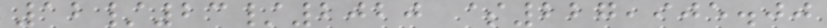12/23/2020 $227,905.00
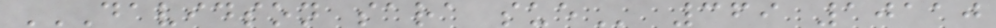DAVIDSON SARA SUE 369 10110
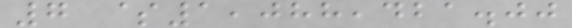7 $1,088,421.00
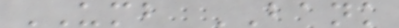UMB BANK
